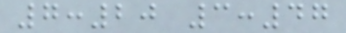7:20 3:47
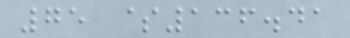75 $136.41
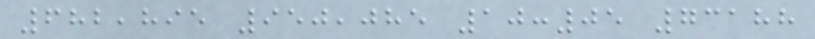682,895 950,085 10:05 73188
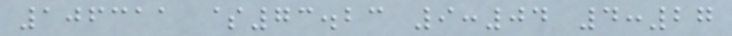106311 $73.23 9:04 4:27
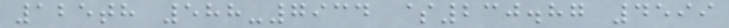125th 588-7934 $230.87 4599
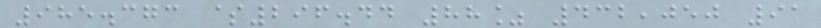985.373 $296.44 88% 432,050 91
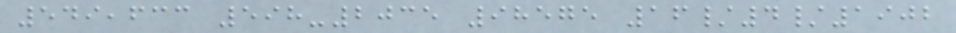549,633 598-2035 98575 16/4/1902
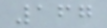167
